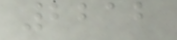2212
